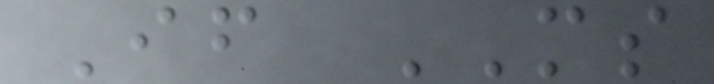If MS
